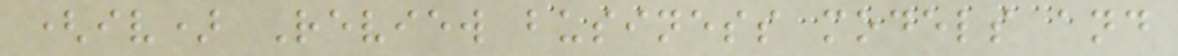(iv) Review business models and
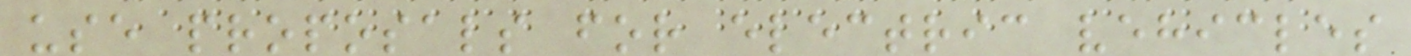use proposals for electric vehicles
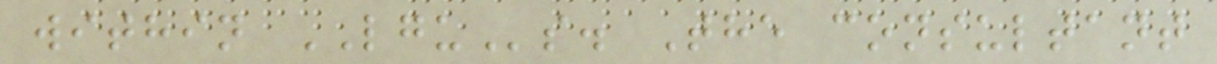within LGUs. The consultant
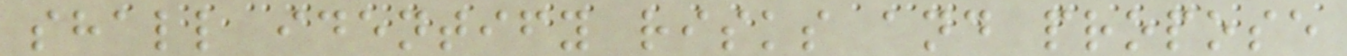shall identify risks and propose
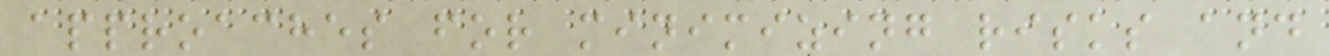approaches for minimizing risks and
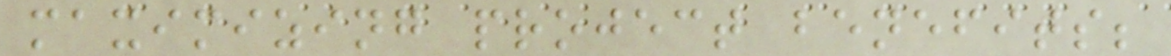maximizing project benefits;
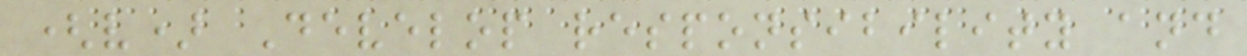(v) Develop responsibility and
